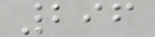296
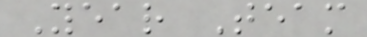Year Team
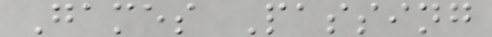Games Passing
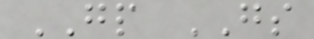GP GS
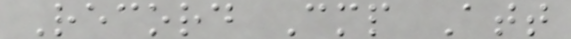Record Cmp Att
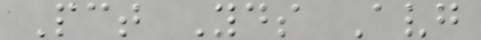Pct Yds Avg
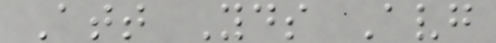Att Yds Avg
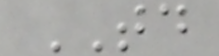TD
